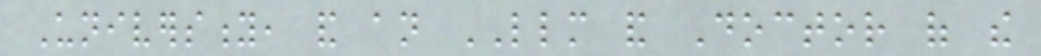University, and an LLM and Doctor of the
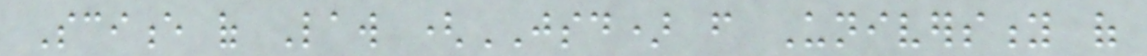Science of Law (JSD) from University of
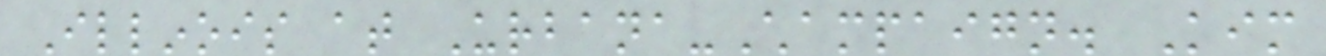Illinois at Urbana-Champaign. Kim
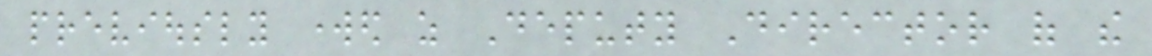previously worked as Deputy Director of the
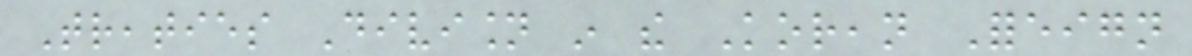Treaties Division in the Korean Foreign
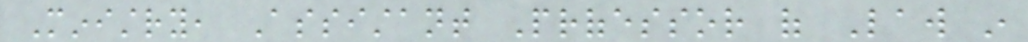Ministry, Assistant Professor of Law in
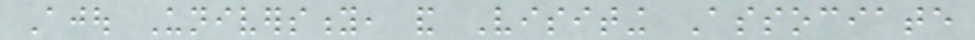Ajou University, and Visiting Associate
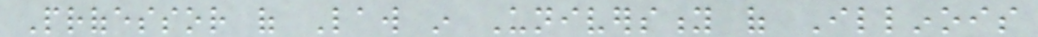Professor of Law in University of Illinois
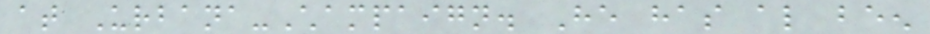at Urbana-Champaign. He has also been
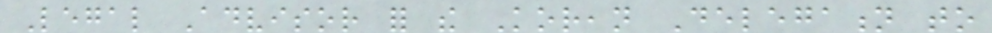Legal Advisor for the Korean Delegation to
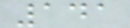141
